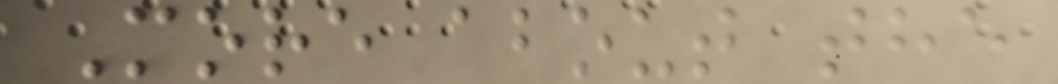More about the
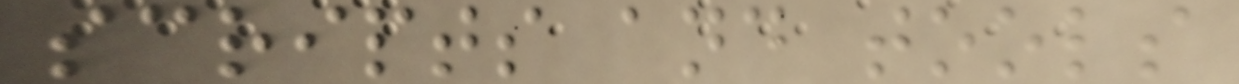scripts and tools
